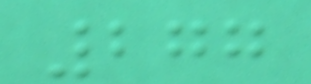277
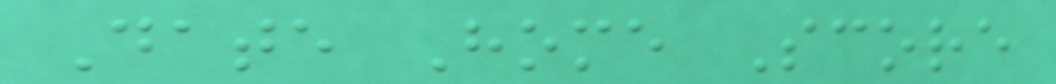Date Home Score
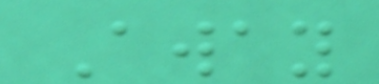Away
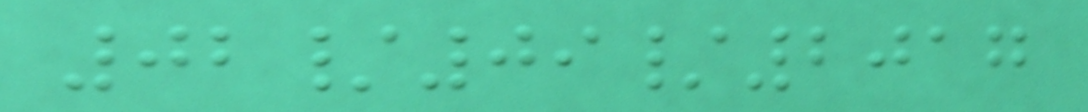02/09/2017
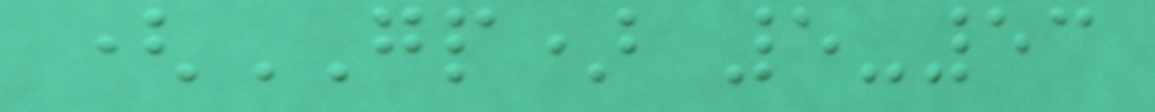(GP) 5-53
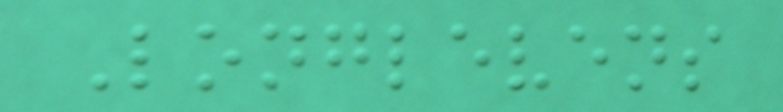Longlevens
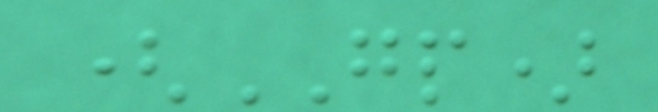(GP)
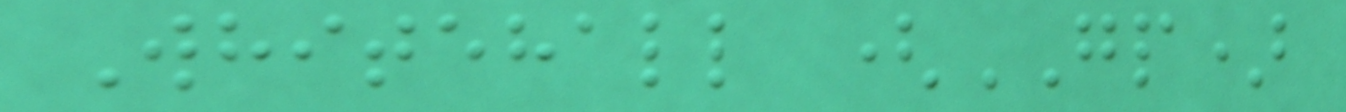Whitehall (GP)
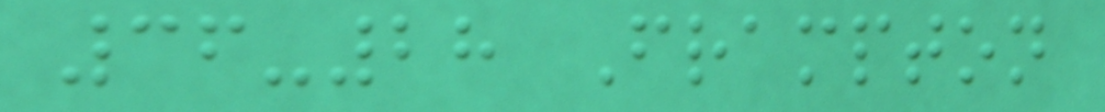36-28 Frampton
